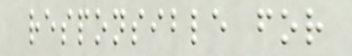responsible for
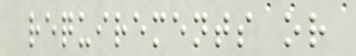requirements or
